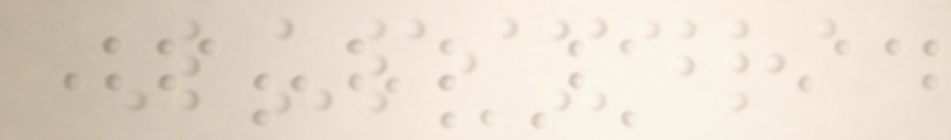Lupixdra
